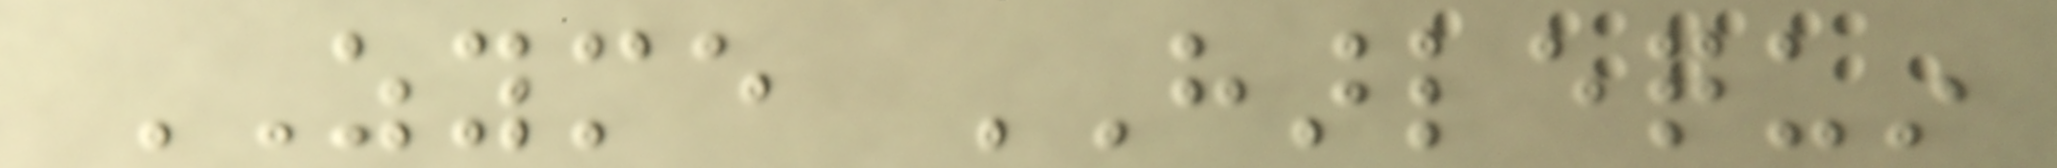ZYME HARLEQUIN
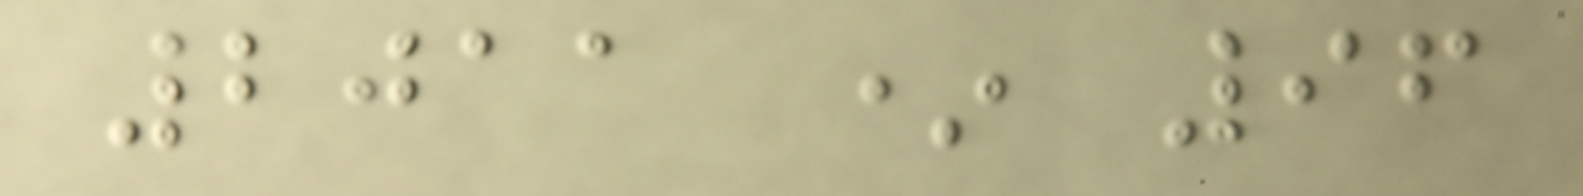2011 * 96
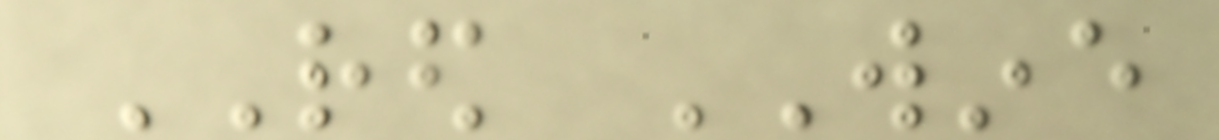RED WINE
